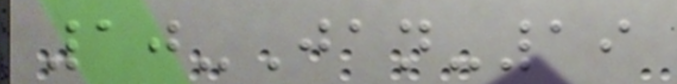10-Jan-19
